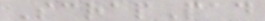ScrapPad
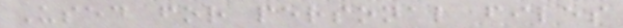Used for personal files
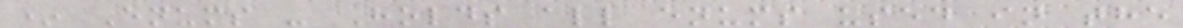* Enums - Holds all enums used in the
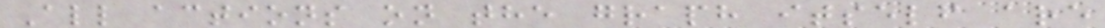All actions on the graph itself are
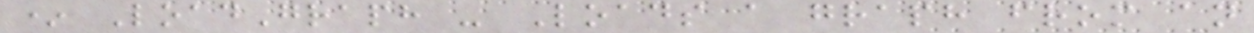* LoadGraph - Loads a graph from an
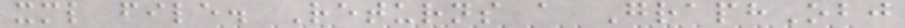xml file. Returns a GraphObj
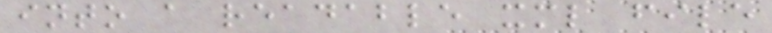into a readable xml file
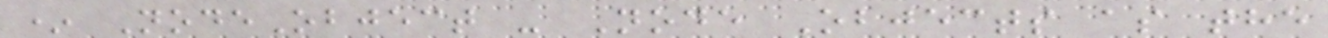* NodeObject - Node Objects as the
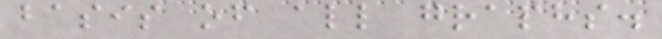basis of all graphs.
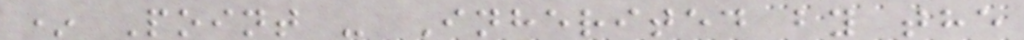* Point - Inherited by the
